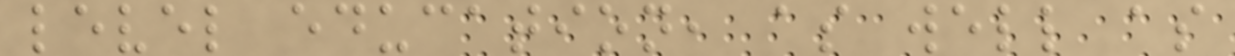level education, as well as
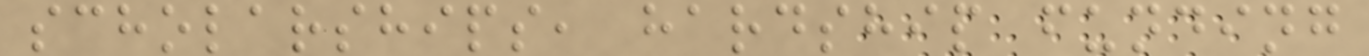scholarships, hardship funding
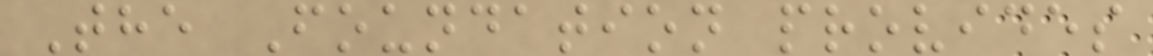The Foundation provides
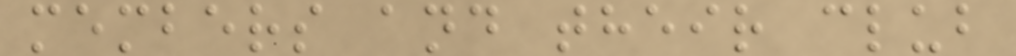members and their club
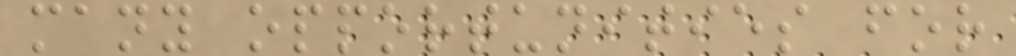many opportunities for
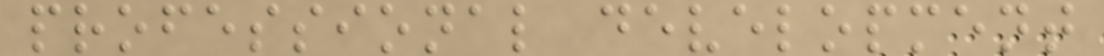professional development
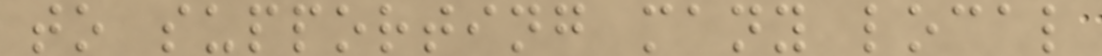to supporting many local
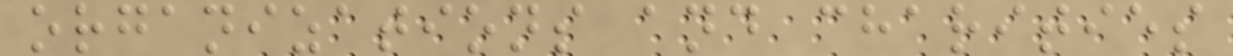organizations and charities
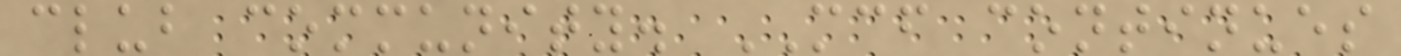club community. MCF continues
